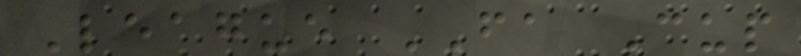League FA Cup
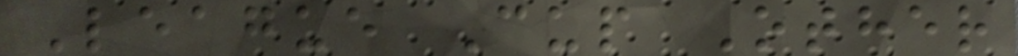League Cup Other
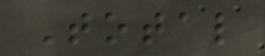Total
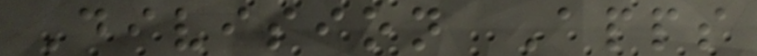Division Apps
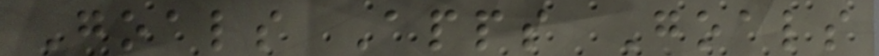Goals Apps Goals
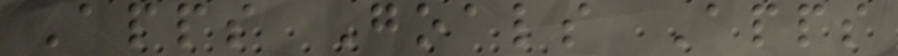Apps Goals Apps
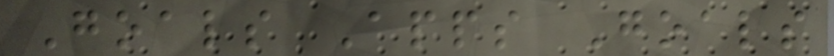Goals Apps Goals
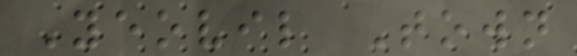Yeovil Town
